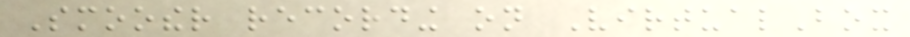Smoother recording on VirtualBox
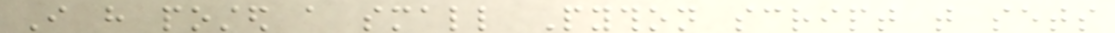I have posted a small Python script that sets
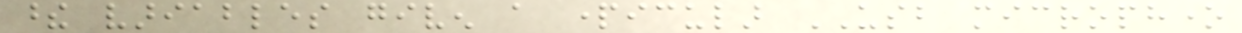these variables given a particular USB microphone
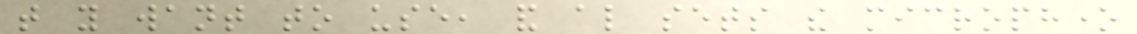that you want to use, and also sets the microphone
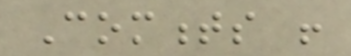Comments !
